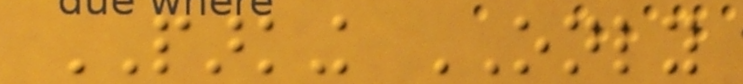PARKING ONLY
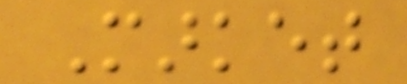Market
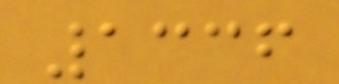1336
